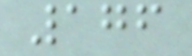176
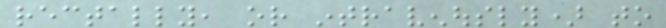rectally, or intravenously) to
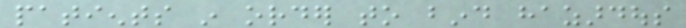patients in order to bind hazardous
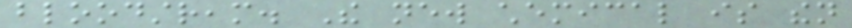bloodstream. The new chemical is then
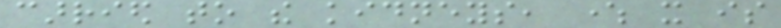carried to the kidneys, where it is
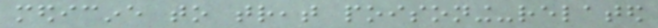medicine to treat poisoning-related
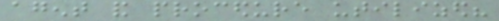agent and procedure utilized?
